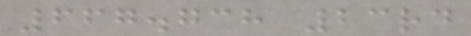667.738 23rd
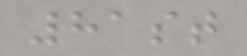81st
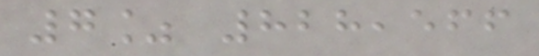7% 828,566
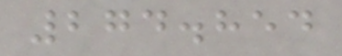274.854
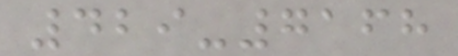429-7168
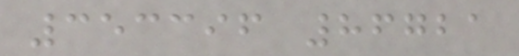353396 86721
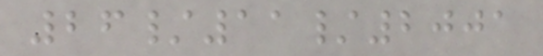26/11/2001
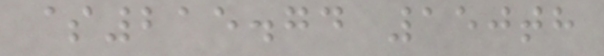$215.74 150th
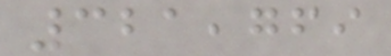321,769
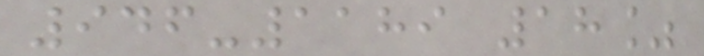946-1189 18%
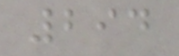294
